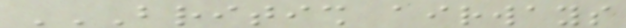BRITISH AIRWAYS
